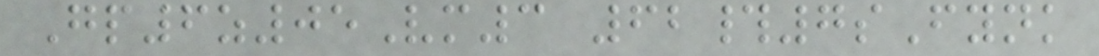Gp6z05Vm3 62#7sFynk
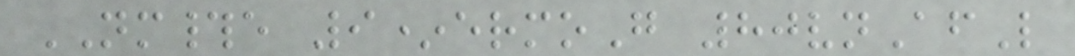NM#e 9*ermoG 80vnAfL
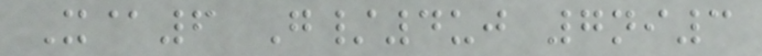X@6 G/4uj 7ni3
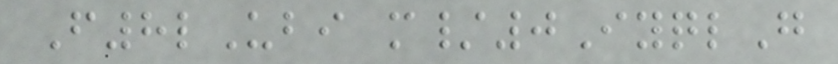F8lUbi m/0IyqlG
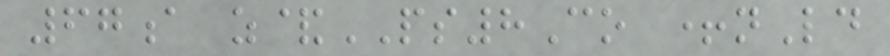67a z&PS8Co +nLd
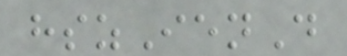hszIenD
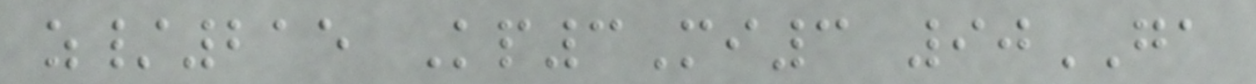z/215 Kp3Mi3 90GA
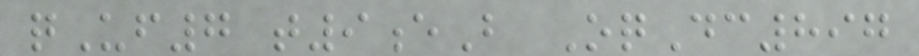qUf7 t9eB OqDc897
